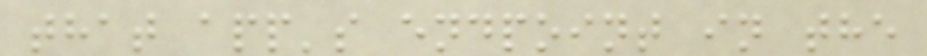that app's endpoint in the
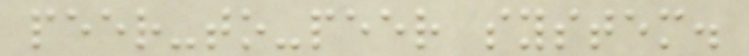peer-to-peer system.
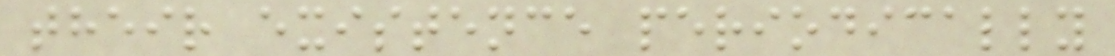their existence periodically
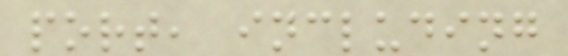port, including
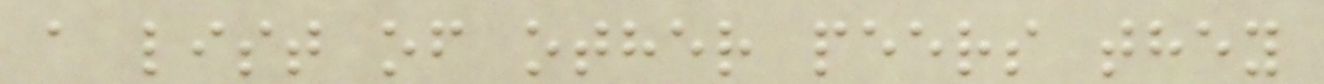a list of other peers they
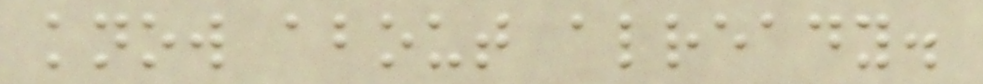know about already.
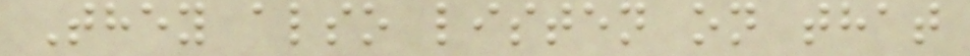They also listen on that
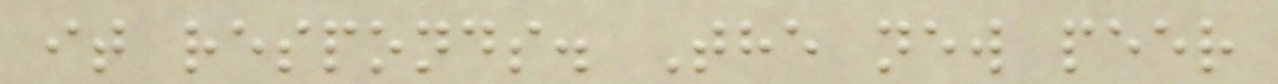it responds. The new peer
